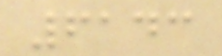6143
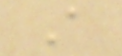A
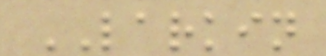LARKIN
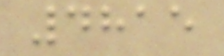4815
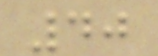40
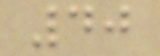40
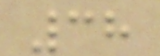38
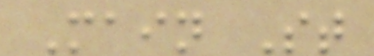Main St
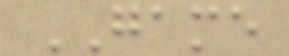GAME
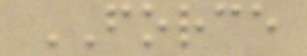FORCE
